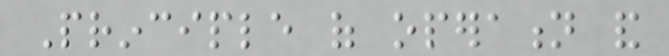Principle of operation and
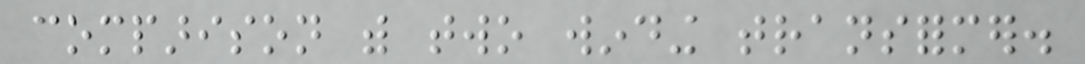comparison with two winding transformer.
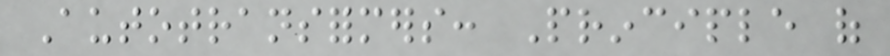Autotransformers: Principle of
